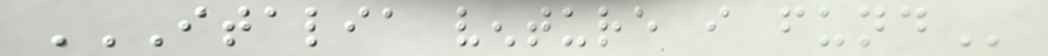ITALIA VENTURE I FUND
